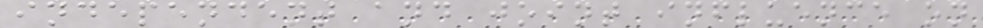independent and joint influence on
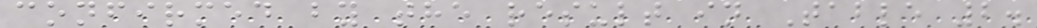confirmed by the result in Table 2.
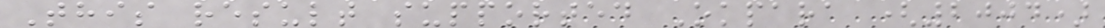This result supported Okpara (2004)
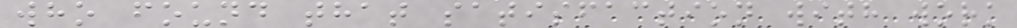who found that satisfaction with work
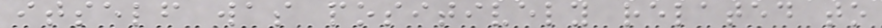itself was positively related to
